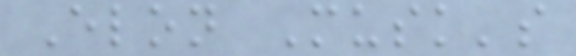Elon Musk's
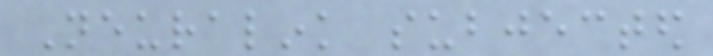Neuralink subjected
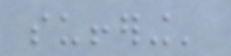suffering'
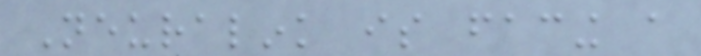Neuralink is facing a
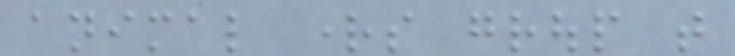animal rights group that
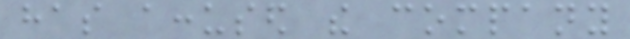has accused the company
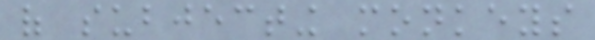of subjecting monkeys
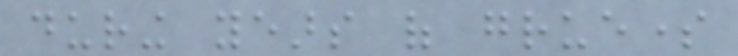during years of gruesome
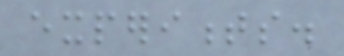experiments.
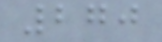270
